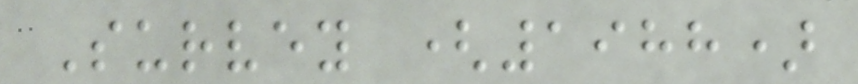Survey (1988)
